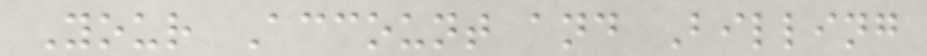Your Account and Billing
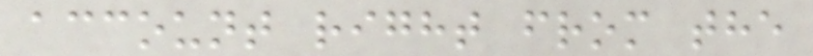account right from the
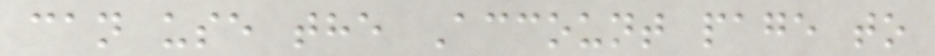can use the Account page to
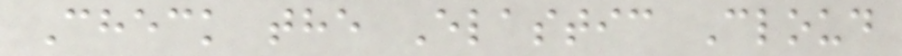Check the Elastic Cloud
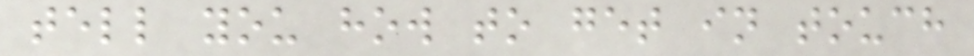tell you how to get in touch
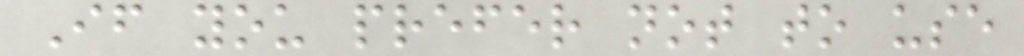If you prefer not to use
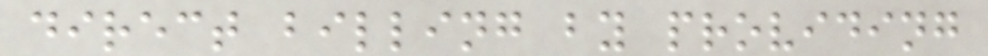direct billing by providing
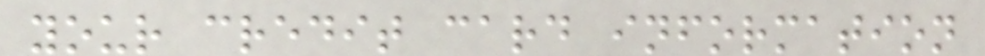your credit card information
